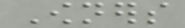Owners
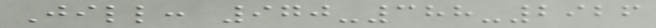Jill: 970-388-2926
